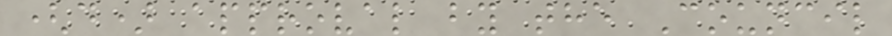(d) approval by the Council
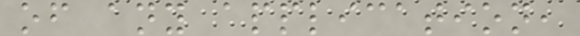of any application,
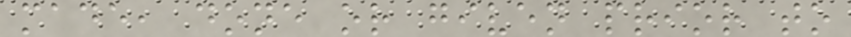made, done or given prior to
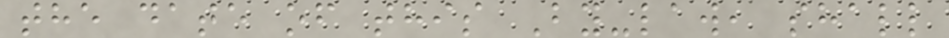the date of this By-law, shall
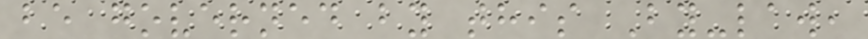be governed by this By-law,
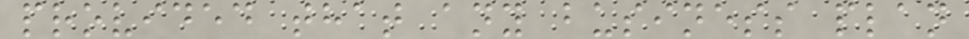provided that any business plan
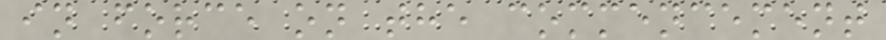in force on the commencement
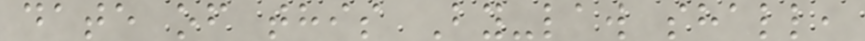date of this By-law shall,
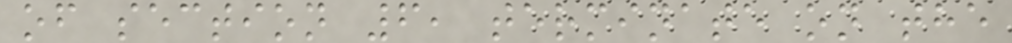of section 6, terminate on the
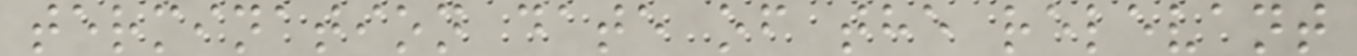termination date of the relevant
